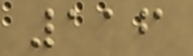116
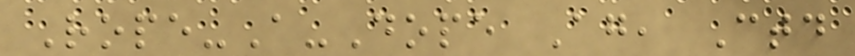Rope-A-Dope Again, Ctd
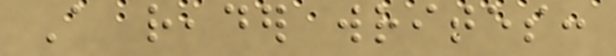A reader writes:
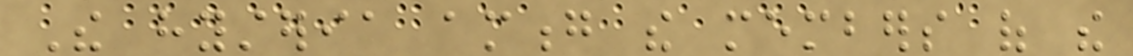The hysteria among the members of the
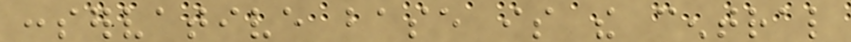conservative base is the central
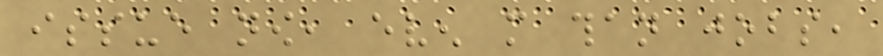issue now, even more than jobs,
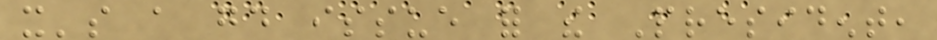it's a good issue for the President,
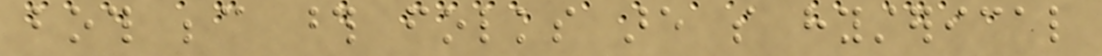both because those folks are so hysterical
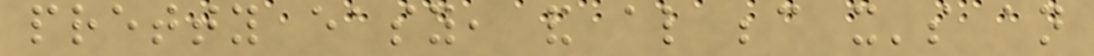pretty easy, and also because it's an
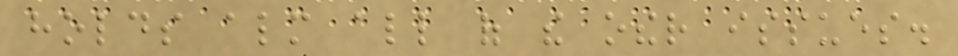holds almost all of the other issues.
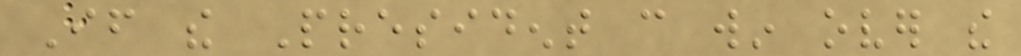If the President can win over the
